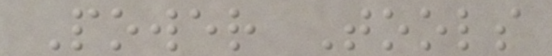Power Tools
